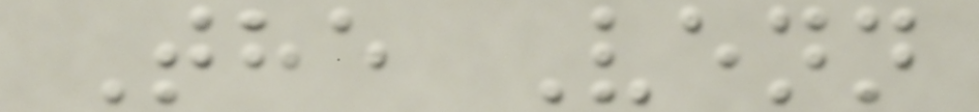The Venn
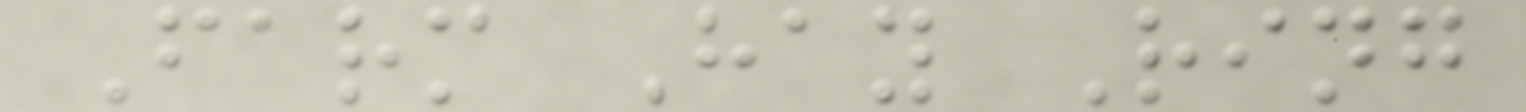Farm Hay Ring
